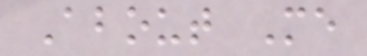About Me
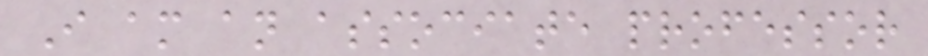I am an associate professor
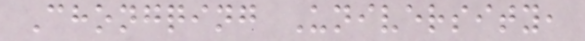Chongqing University,
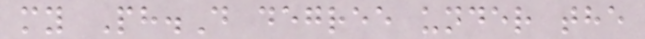my Ph.D degree under the
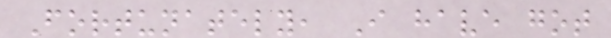Fortunately, I have got
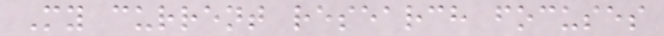My current research focuses
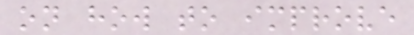on how to improve
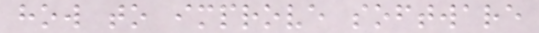how to improve software
